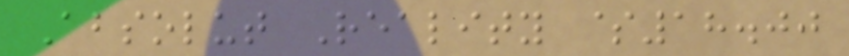Absolut Reality $18.00
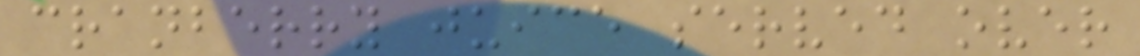cranberry juice served over
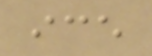ice
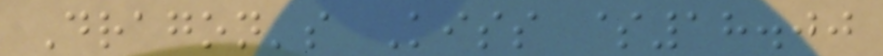Dragon's Kiss $18.00
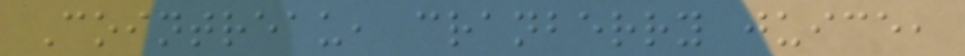Cointreau, cranberry juice,
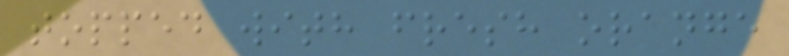topped with fresh orange
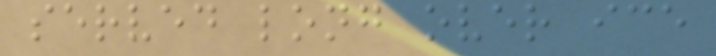served long over ice
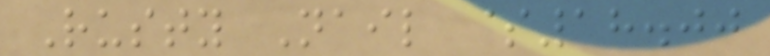Rusty Nail $18.00
